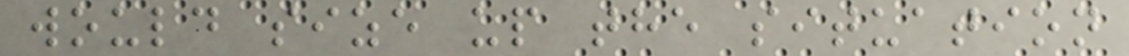would size up the situation
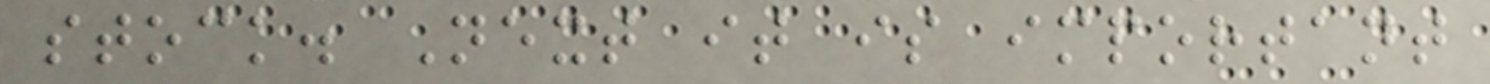stock. Next it is important
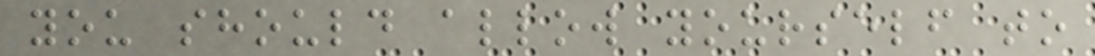you should allow yourself to
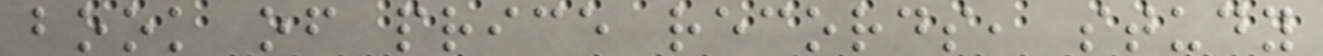book of price records, study
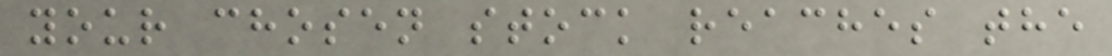your chosen stock reaches the
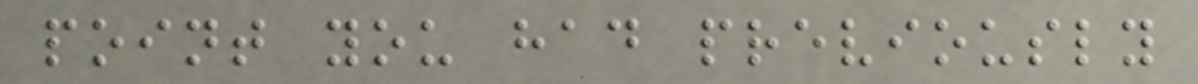point you had previously
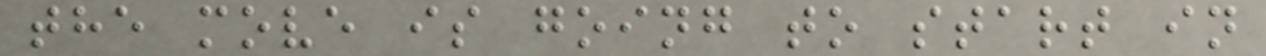the move is going to start in
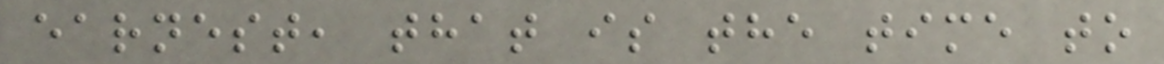earnest, that is the time to
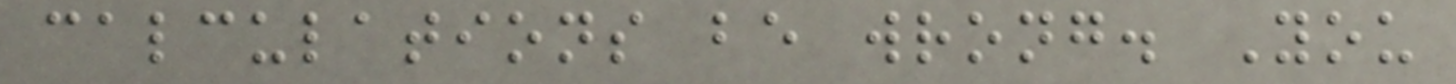calculations be wrong. You
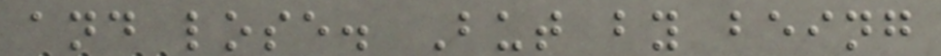and lose. But by being
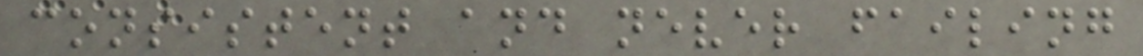consistent and never failing
